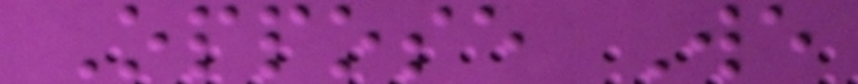Oppose We
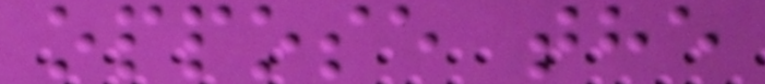oppose the
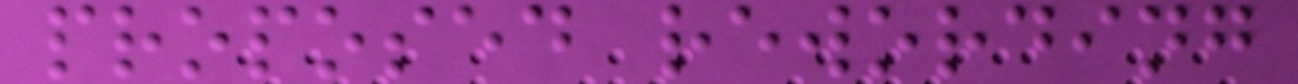proposed rewording
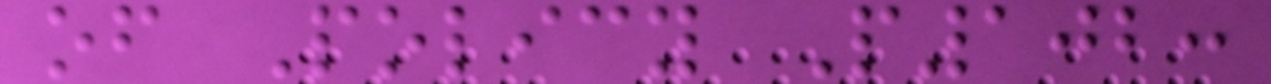of Policy P102:
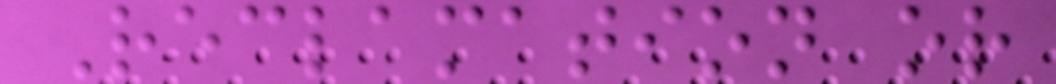Reclamation or
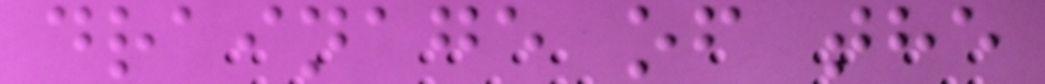drainage of the
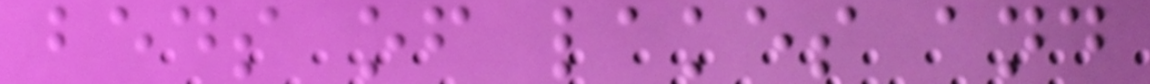beds of lakes and
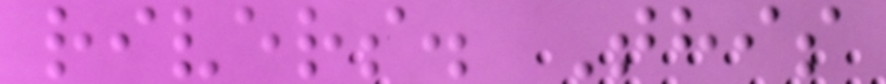rivers. This
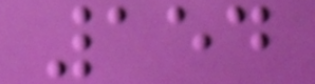154
